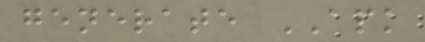generate APK
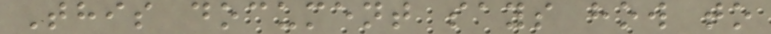This document says how to
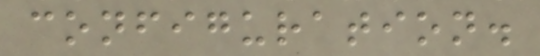configuration.
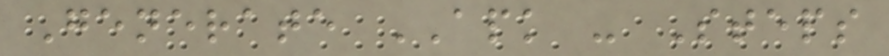Generate APK - Steps
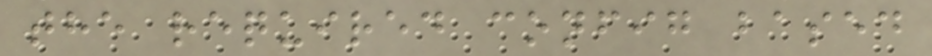the required config based
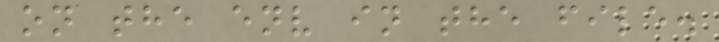on the env in the file.
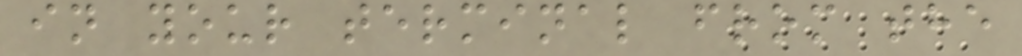in your terminal from the
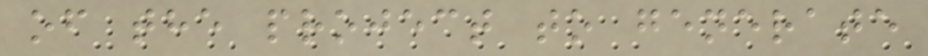of the project to generate
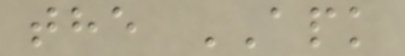the APK
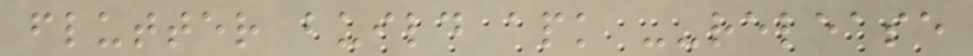flutter build apk --release
